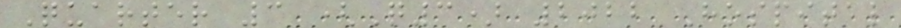Quarter 3 (Q3) 2022 Hospital
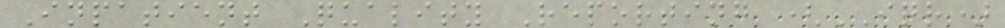Inpatient Quality Reporting (IQR)
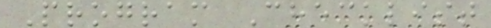Program Checklist
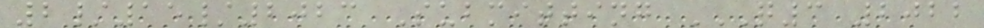2/15/2023 Submitting Q3 2022
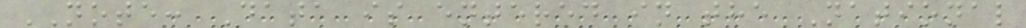NOTE: Data is entered in the National
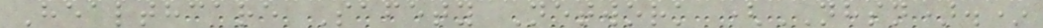Healthcare Safety Network (NHSN).*
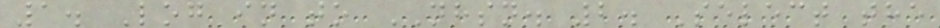1. Log in to NHSN. 2. Select the
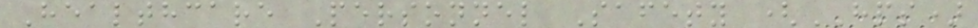Healthcare Personnel Safety (HPS)
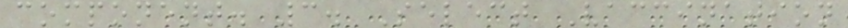component. 3. Select Vaccination
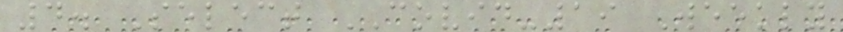4. Select COVID-19 Weekly
